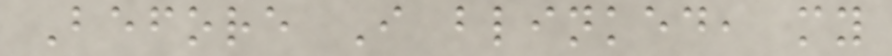Before I blinked, my
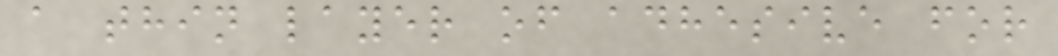a thin layer of adhesive for
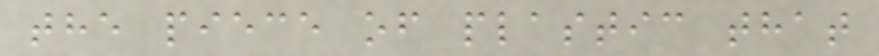the piece of plastic that
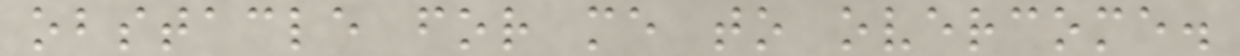obstacle for me to overcome.
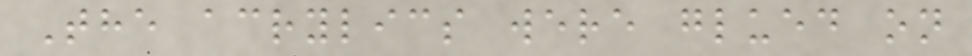The acrylics were glued on
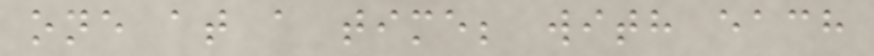one at a time; with each
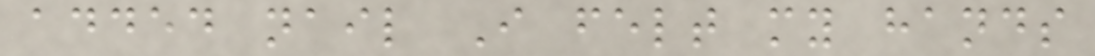added nail I felt my hands
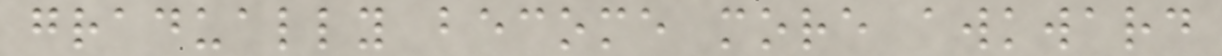gradually become more awkward
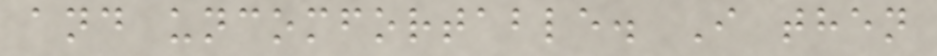and uncomfortable. I then
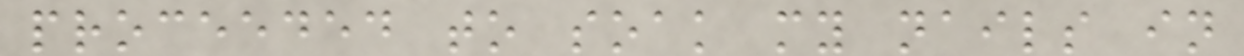proceeded to soak my nails in
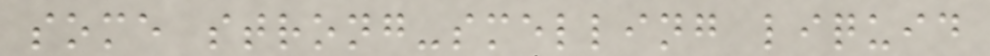some strong-smelling liquid
